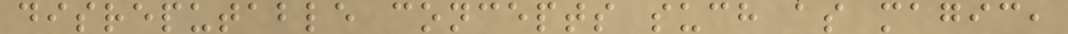disreputable concepts such as magic,
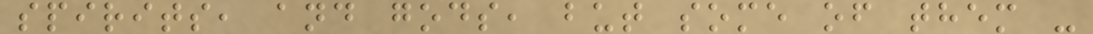spirits, and gods, but some of them -
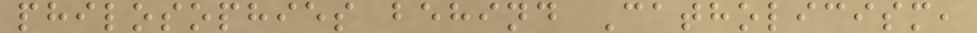philosophies behind Catholicism,
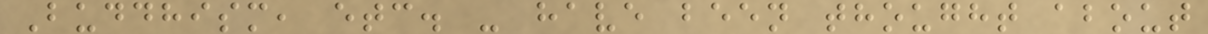Buddhism, etc. - have been thought about
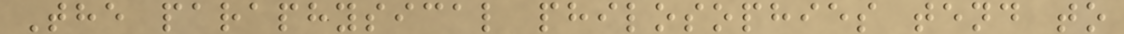The paraphysical philosophies tend to
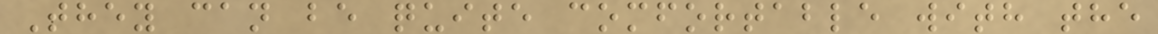They can be quite comfortable with the
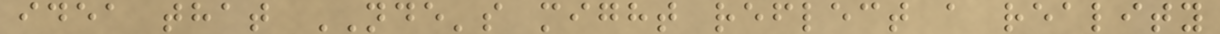idea that NDE's might reflect a reality
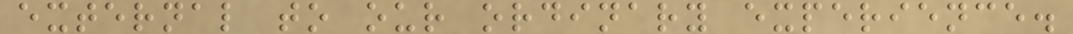external to our ordinary experience.
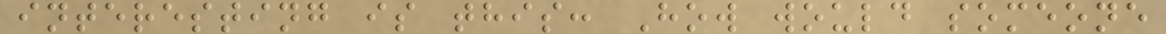interesting is this: How would someone
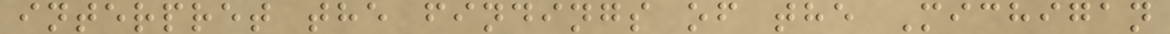interpret the findings of the Michigan
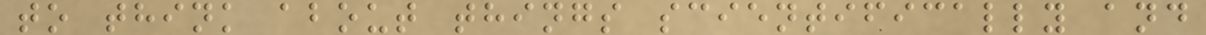to think about things scientifically and
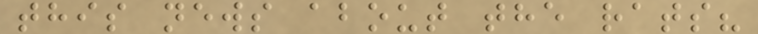this news about the rats?
